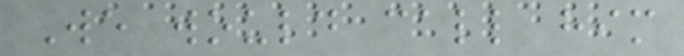We would call him
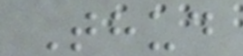Thud
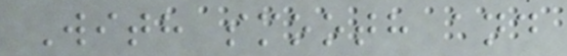With smooth and
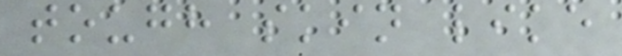tough skin like
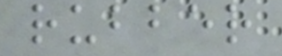rubber
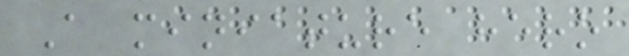A miniature hero
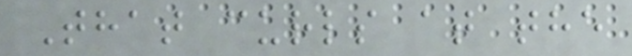That curls at the
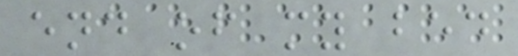end of my bed
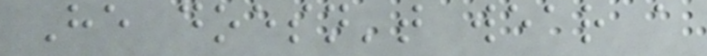He doesn't wear a
